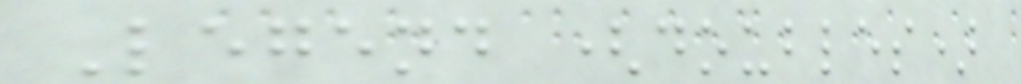Legend (doubles)
